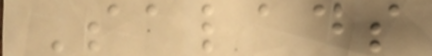Salads
